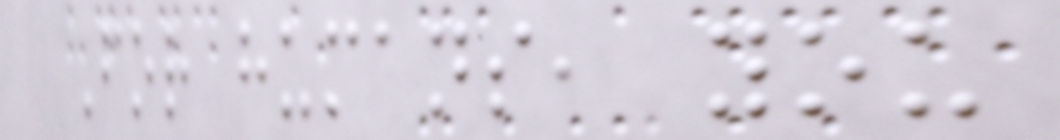For humans, you
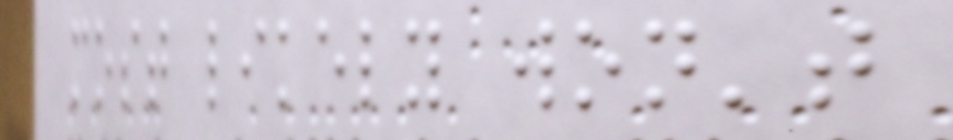most likely won't
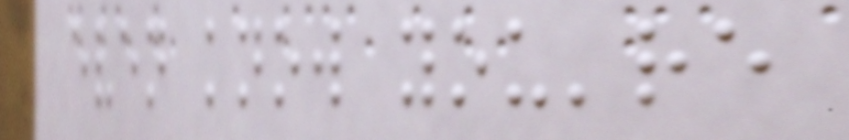even know you're
